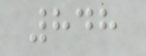848
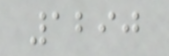1290
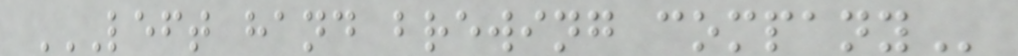LEFT HAND BREWING COMPANY
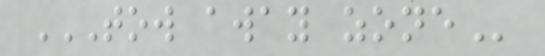TOW AWAY ZONE
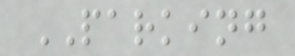PARKING
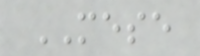MESE
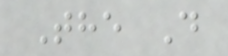The D
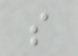s
